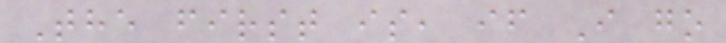The first is, if I go
